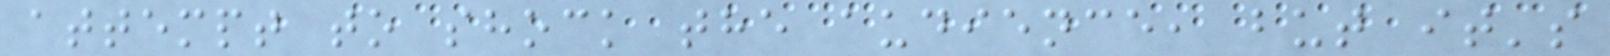attempt to shock the audience, but it's
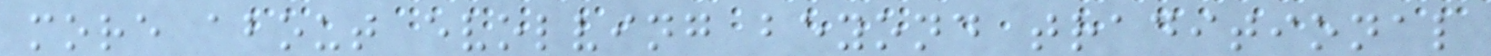more about evolving beyond traditional
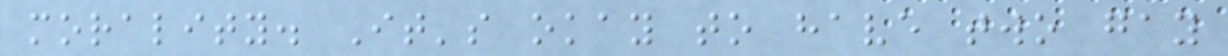morality. It's okay to have two gay
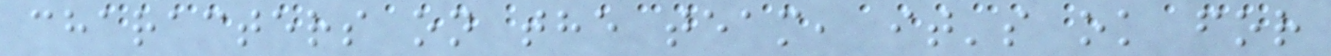characters on the team, it's ok for
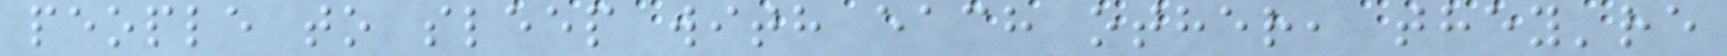people to sleep with each other, they're
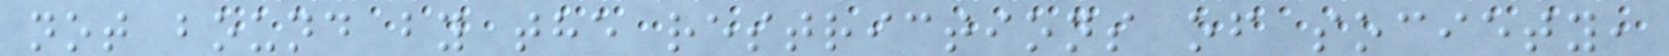not bound by the restrictions of society,
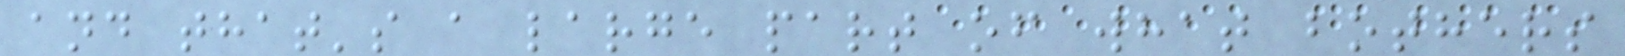and that's a large part of what bothers
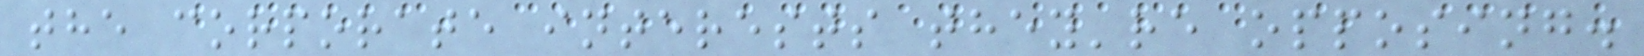the corporate interests they're opposing.
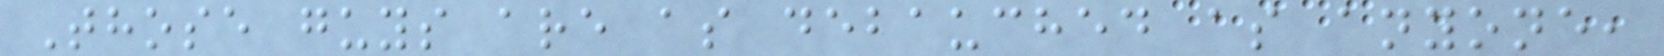Those guys are as debauched as anyone,
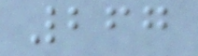267
